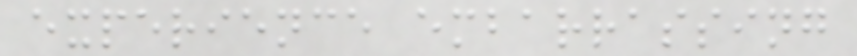experience embarrassing
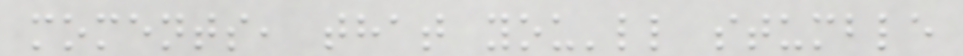moments, that you'll stumble
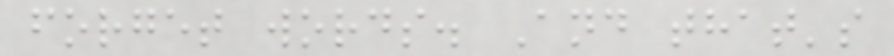forget words. And that's
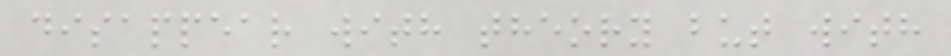disappear with theory but with
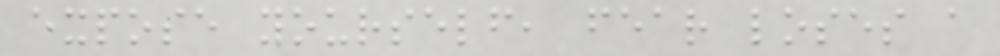expose yourself, fear loses a
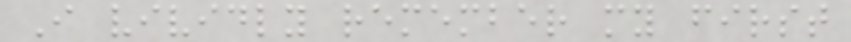I vividly remember my first
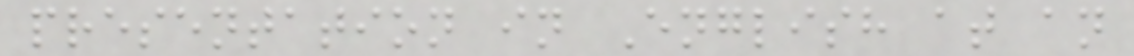presentation in English at an
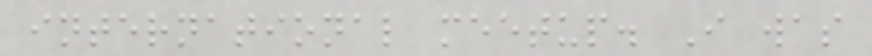international meetup. I was
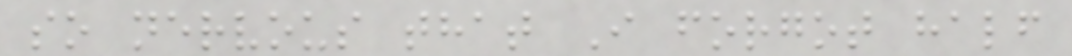so nervous that I forgot half
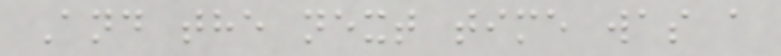And the next time was a
